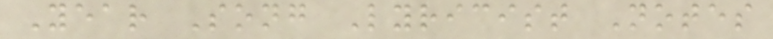Year Song Lyricist Notes
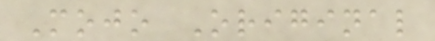Mojo Original
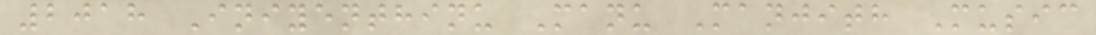2018 Iniyenthinu Manu Manjith Music
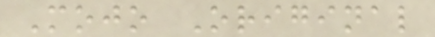Mojo Original
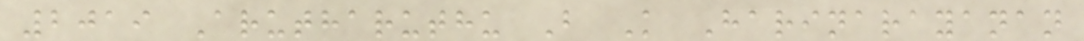2019 Arutharuthu B K Harinarayanan
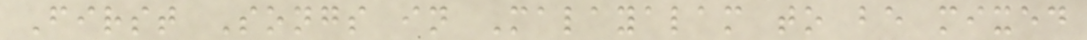First Songs in Malayalam to be mixed
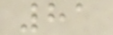81
